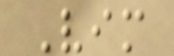Vim
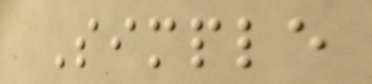Simple
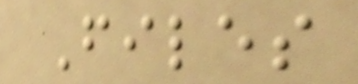Files
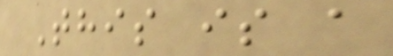This is a
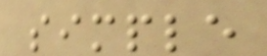simple
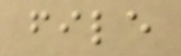file
